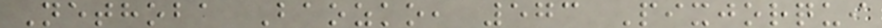Nethoba Baozko, 573 Pixjorqui
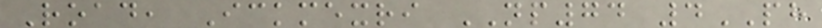Road, Ickmexri NP74 4PH
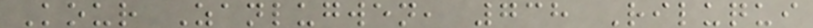Kour Zanlugwen, 738 Riluqui
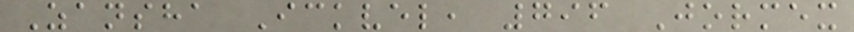Zansha Ickvel, 796 Jormex
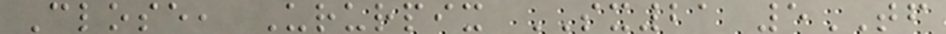Close, Ururpix SX21 5TF
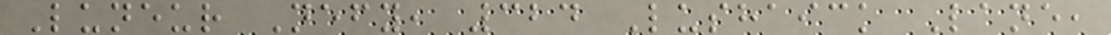Luneur Nefy, 324 Lushaick Lane,
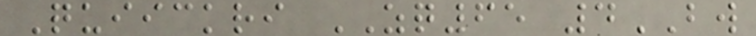Quiickri ZQ65 4BW
